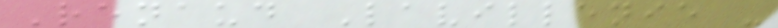Renaud Lavillenie -
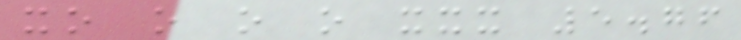xo o o o xxx 5.76
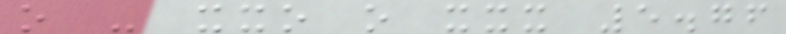o - xxo o xxx 5.76
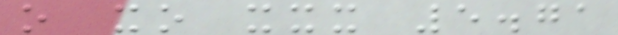o xo xxx 5.71
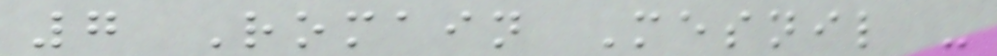7 Romain Mesnil -
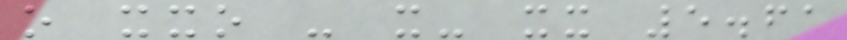o xxo - x- xx 5.61
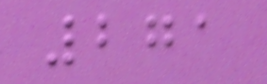271
